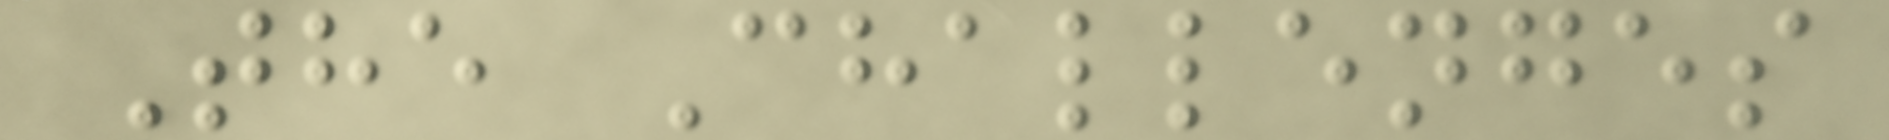The Challenges
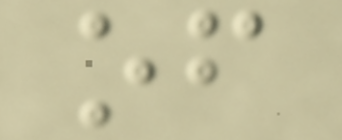of
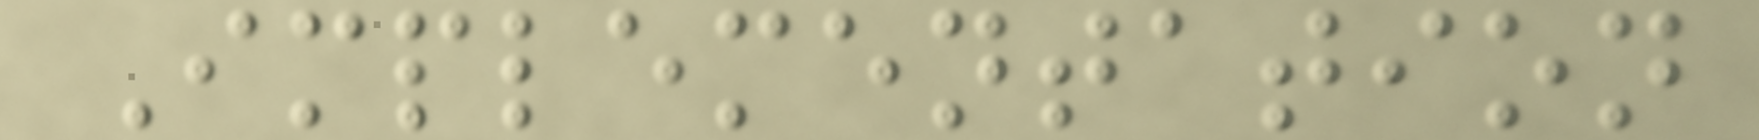Implementation
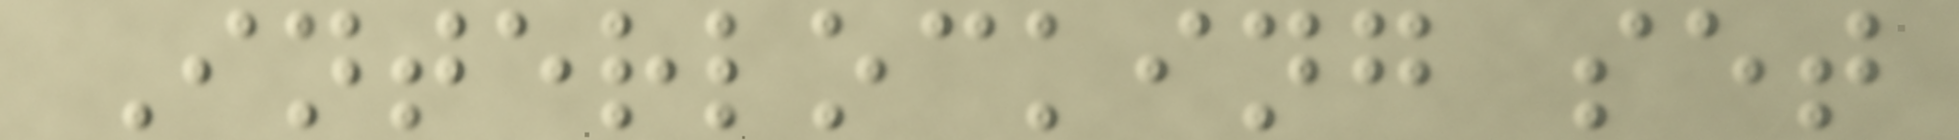Interlocking set
